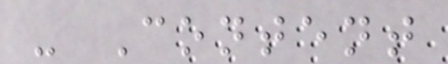- Content
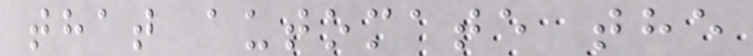that automate the
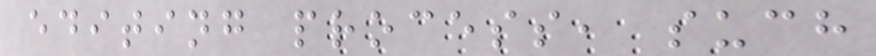editing process, such
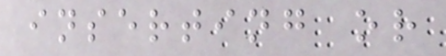inserting or
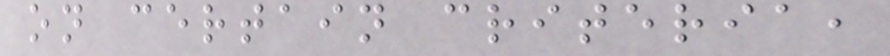on certain criteria,
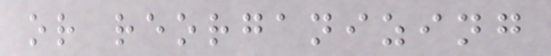or reorganizing
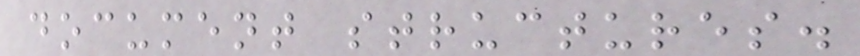document structures.
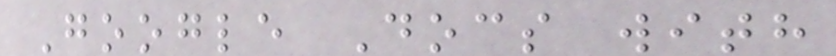Google Docs with
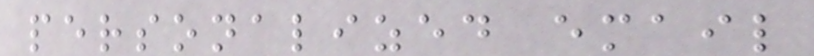personalized email
